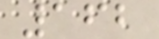162
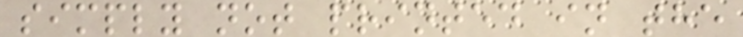simply not printed in the
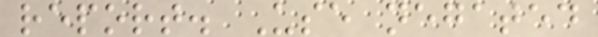report. Use negated
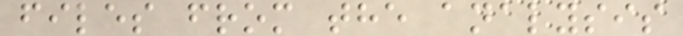files from the analysis
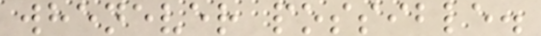whenever possible.
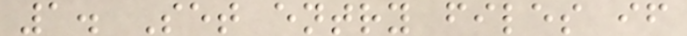1. Set entry files if
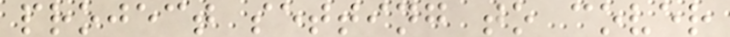project setting to cover
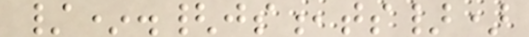/*.{js,ts})
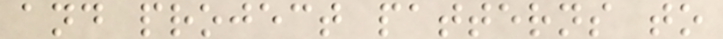and project patterns to
